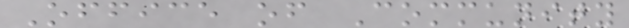Office of Community
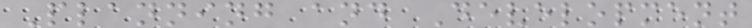Planning and Development
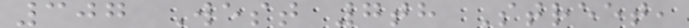307 West 7th Street,
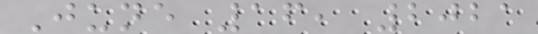June 16, 2021
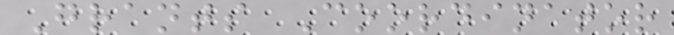Grants Coordinator
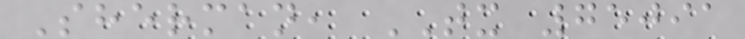Sherman, TX 75091
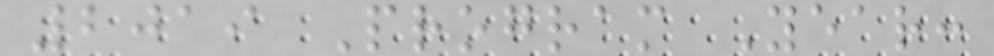2019 Program Year:
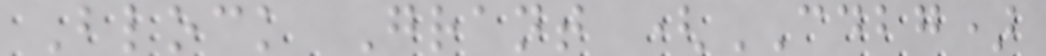Block Grant (CDBG)
